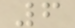6
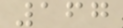167
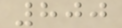800
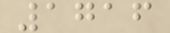1716
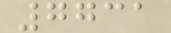7731
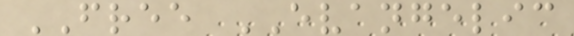FREE EVANGELIC
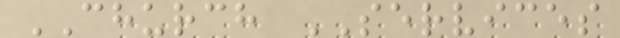CHURCH SERVICES
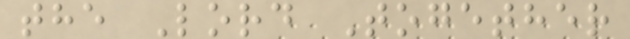the Lord Together
